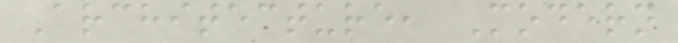Architecture, Modern
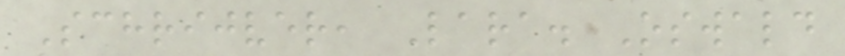Schrijver, Lara. Oswald
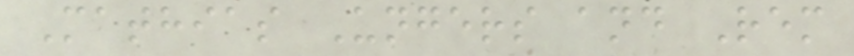Mathias Ungers and Rem
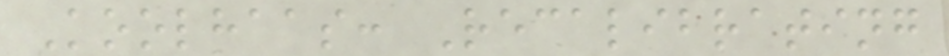Koolhaas: Recalibrating
